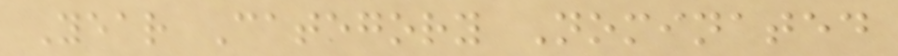Year Category Nominated
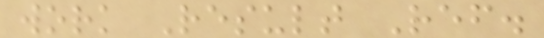work Result Ref.
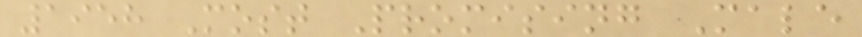1958 Most Promising Male
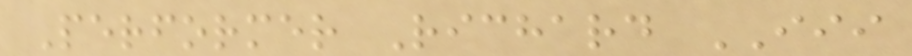Performer Richard III
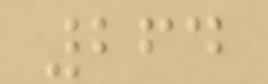264
